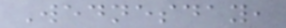Wednesday,
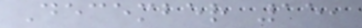December 15,
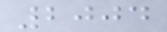2004
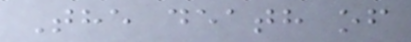The death of
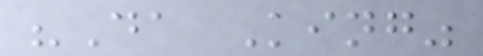"Da King"
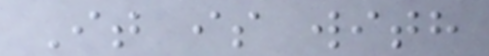It is with
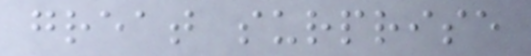great surprise
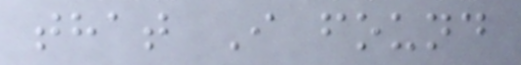that I found
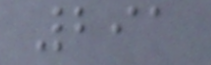291
